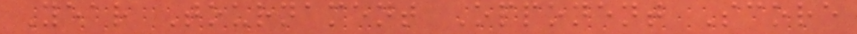Year Tournament Opponent Score
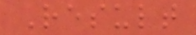Result
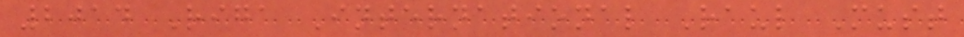2014 Riga International Raul Must
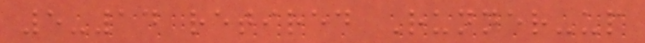5-14 retired Runner-up
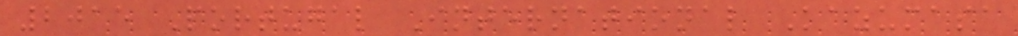2015 Portugal International Kazumasa
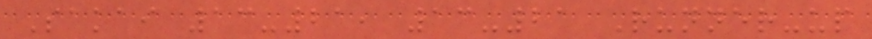Sakai 13-21, 13-21 Runner-up
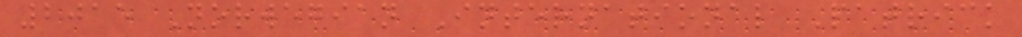2015 Norwegian International Patrick
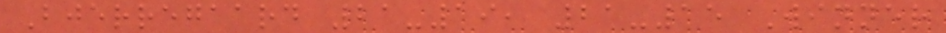Bjerregaard 21-19, 21-15 Winner
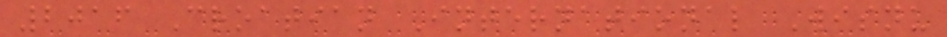2016 Croatian International Wisnu
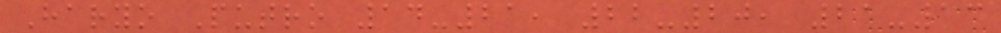Haryo Putro 14-21, 22-20, 21-13
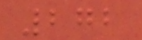272
